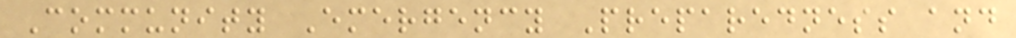Community Emergency Preparedness and
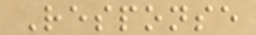Response
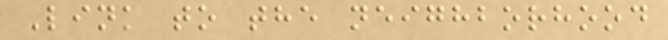Link to the neighborhood
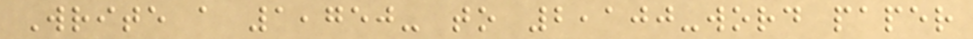Write a 1,750- to 2,100-word paper
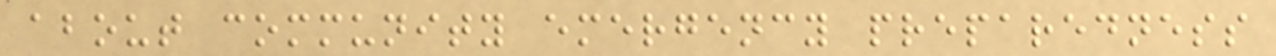about community emergency preparedness
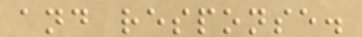and response.
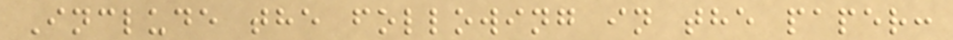Include the following in the paper:
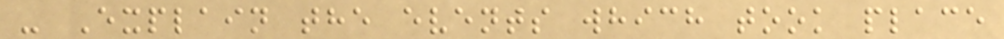- Explain the events which took place
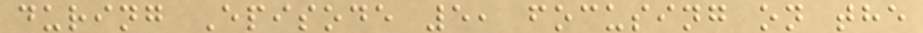during Episode 5, focusing on the
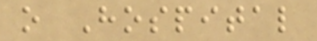o Hospital
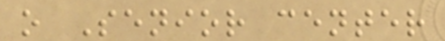o Senior center
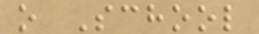o School
